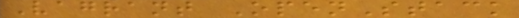Vagrant OpenStack
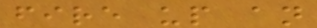fire up an
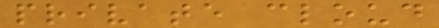private cloud
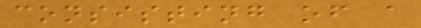consisting of a
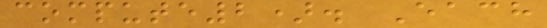compute2). Each
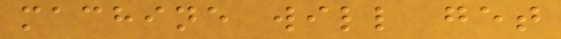machine will get
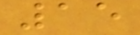15
